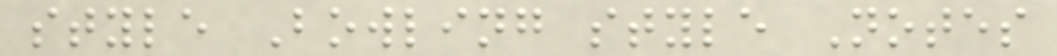style Bowling style Notes
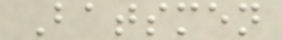Batsmen
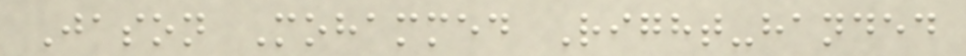Jason Mohammed Right-handed
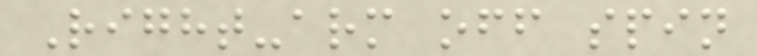Right-arm off spin
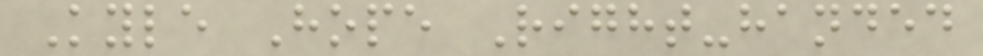Kyle Hope Right-handed
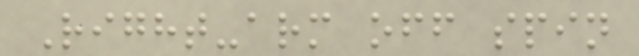Right-arm off spin
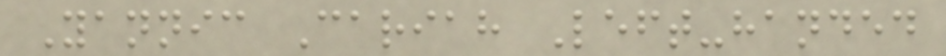Yannic Cariah Left-handed
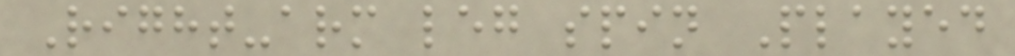Right-arm leg spin Played
